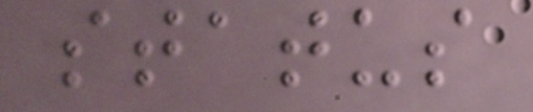status
